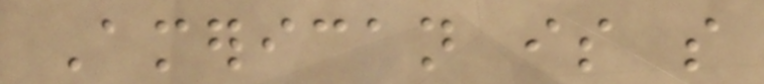American is so
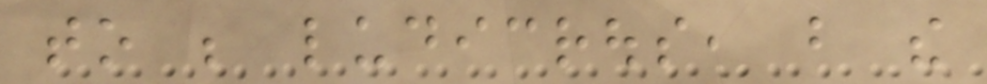to be ludicrous, but the
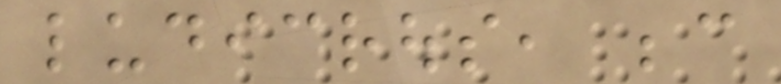ludicrous, because
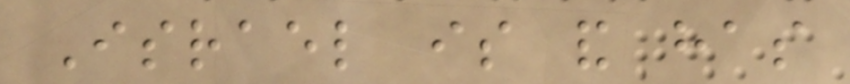Israel is and has
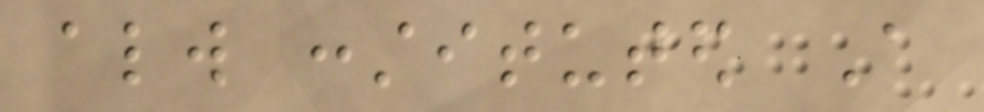always constituted A
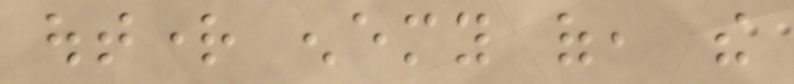outright enemy of, the
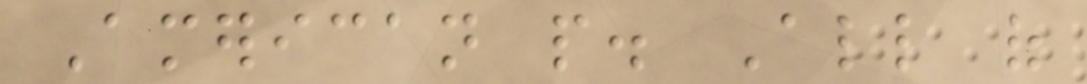American people. All of
